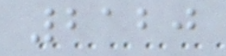2120
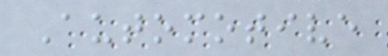Automotive
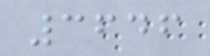3646
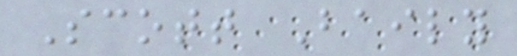Scott Baily
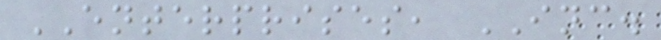ENTERPRISES, INC.
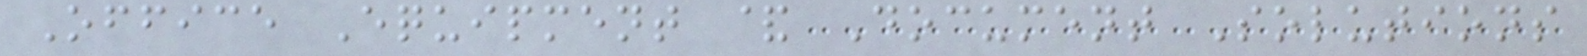Office Equipment & Document Solutions
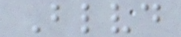Blvd
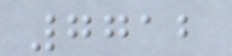7712
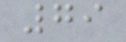79
